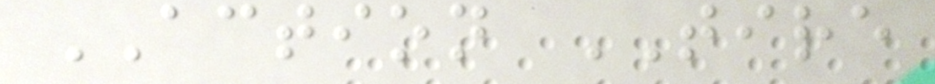ACTION TIRE
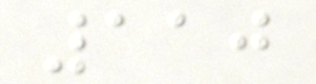110
